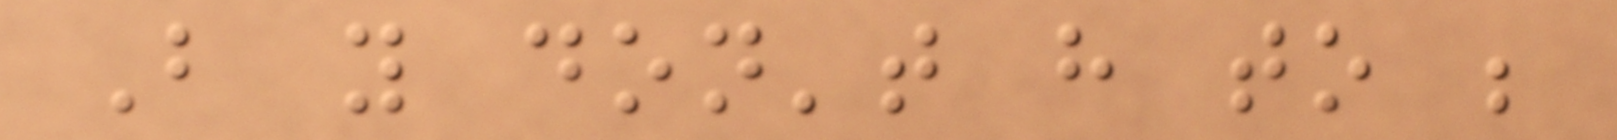But you don't have to be
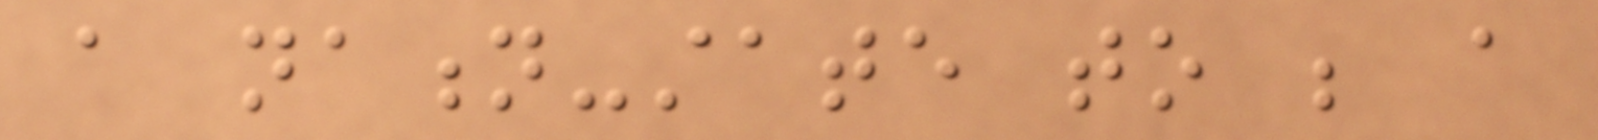a nation-state to be a
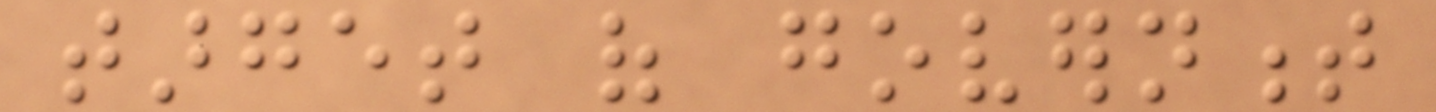target of government
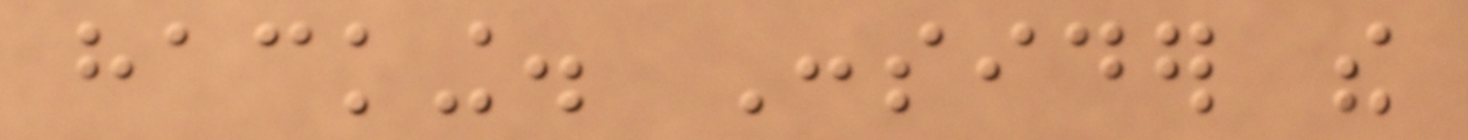hacking. Consider the
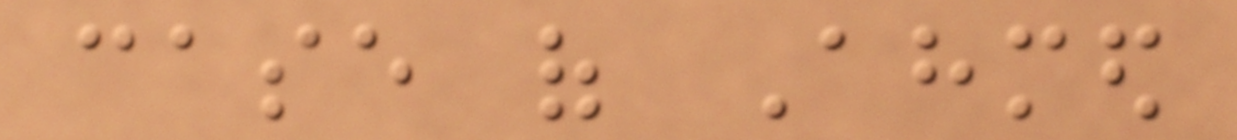case of Ahmed
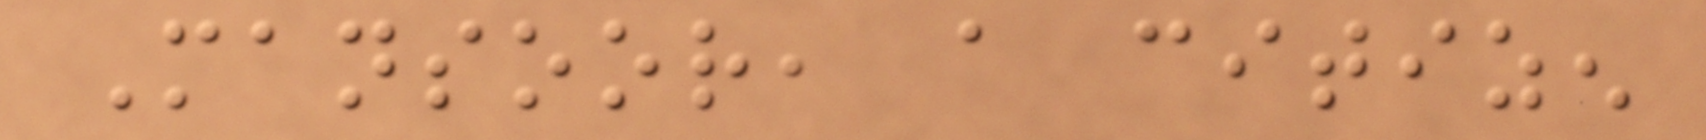Mansoor, a citizen
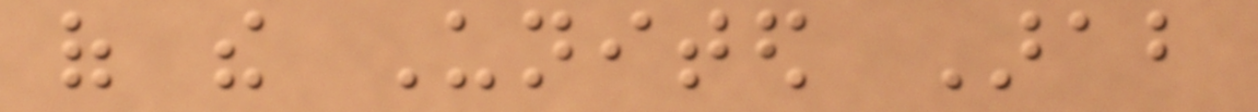of the United Arab
